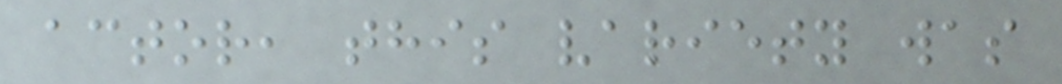actor, this variety was
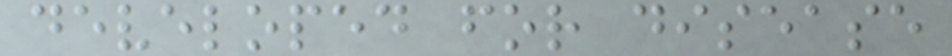developed for disease
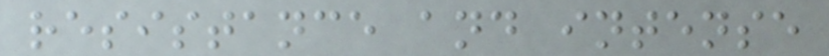resistance and intense
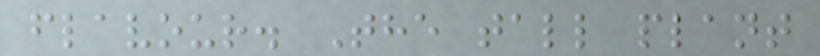flavour. The tall plant
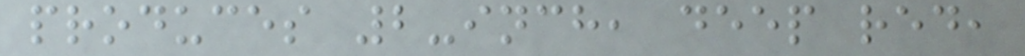produces 2-inch, deep red,
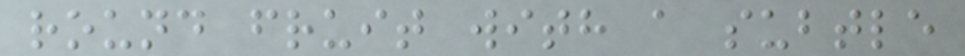round fruit with a subtle
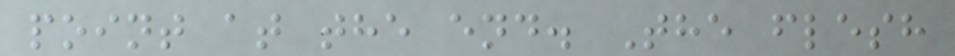point at the end. The flesh
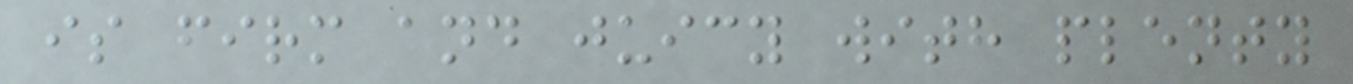is firm and juicy with plenty
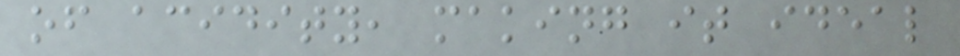of acidity, making it ideal
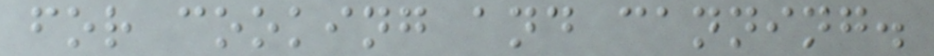for cooking and canning.
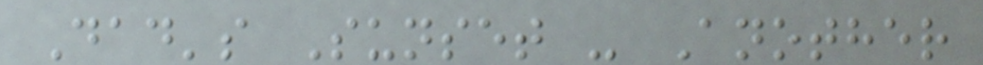Dad's Sunset - Another
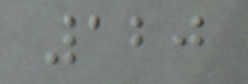120
